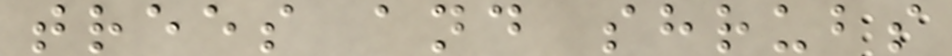trees and shrubs
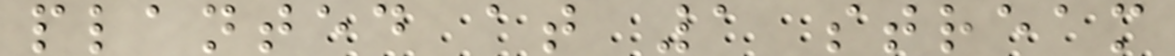planted at 1 stream
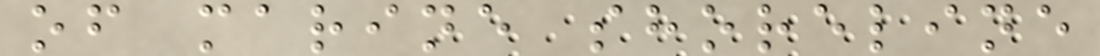of marine shoreline
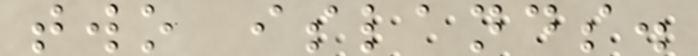two islands.
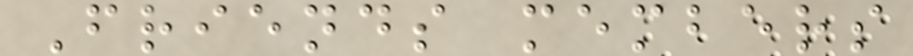Friends members
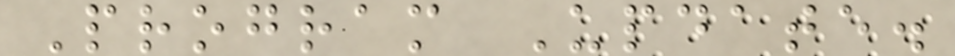Program Update.
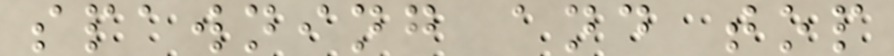spawning and top
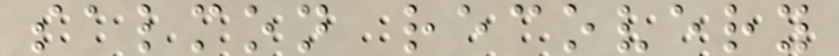salmon recovery
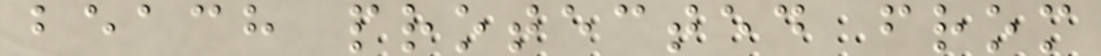beach protected from
